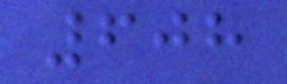608
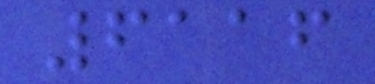6116
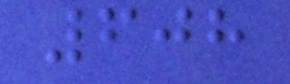608
